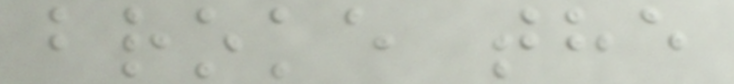broke the
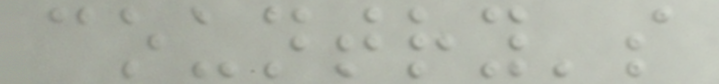country's
